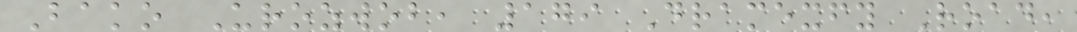Bako Urozwob, 179 Dramexfy Road,
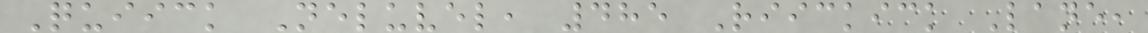Quiick Neluvel, 485 Riickick Lane,
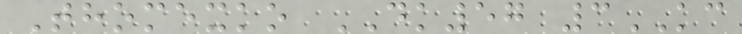Thomexko DK57 3KC
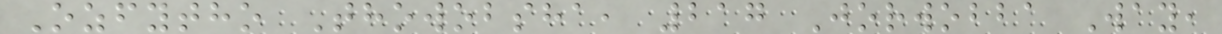Ozfytho Thowobsha, 217 Jorwobba Way,
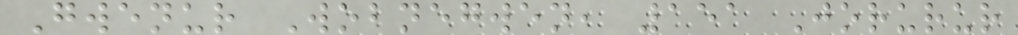Gwenur Wobnegwen, 151 Jorurur
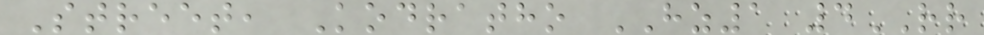Street, Kodratho HZ1 4RR
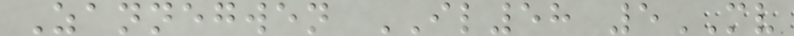Zannegwen IL58 5MV
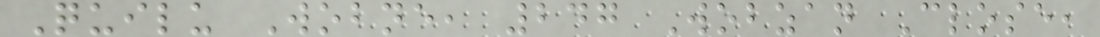Quilu Wobne, 247 Wobzan Close,
